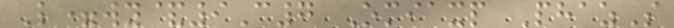L=wy&9C7 Omiaxp PhazS
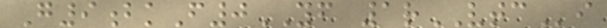G9bkF0YF 1rVTCi
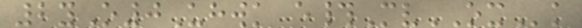2yO0Uhwk e#MvOXk
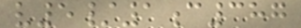v5/1c387
